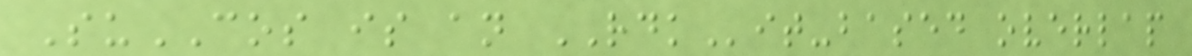SuCOS is an RDKit-based overlap
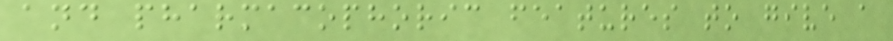and pharmacophoric features to give a
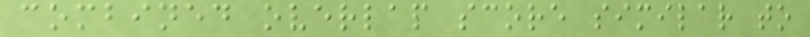combined overlap score similar to
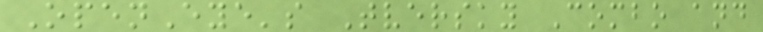OpenEye's Tversky Combo and
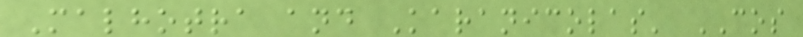Malhotra and Karanicolas' COS
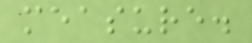measure.
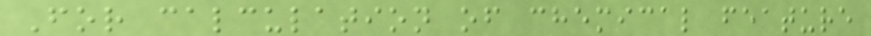For calculation of chemical feature
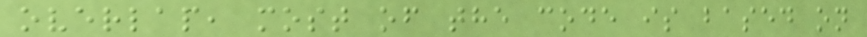overlap, most of the code is based on
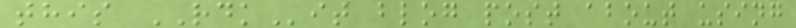this RDKit blog post about using
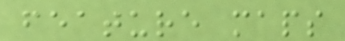feature maps
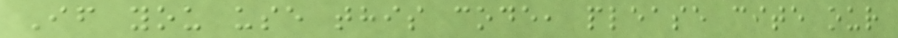If you use this code, please cite our
